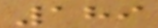189
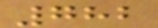782
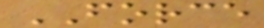FORCE
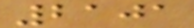2101
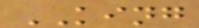KING
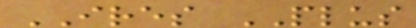IRES PLUS
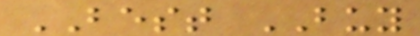BEST BUY
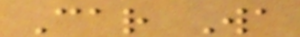Car Wa
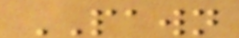PAWN
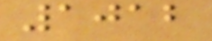1012
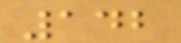142
